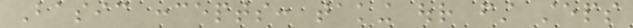Basic concepts: taking our first steps
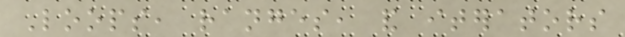Loops, ranges, and iterators
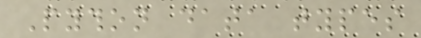Python data types
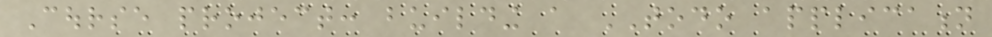Course project: building a TODO application
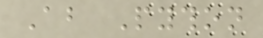About Python
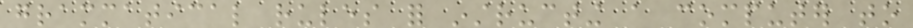grammatical rules for instructing a computer to
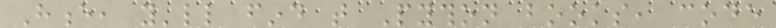Hence, you'll find that Python books, code
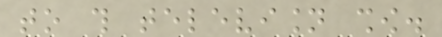to this television show.
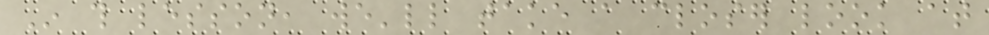In this lesson, we'll take a closer look at
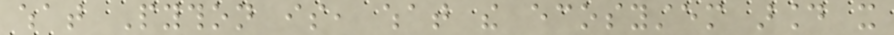what Python is, what the ecosystem around it
